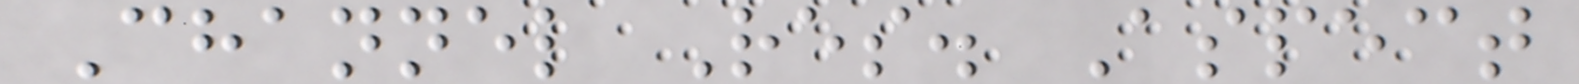Channel Res. Aspect
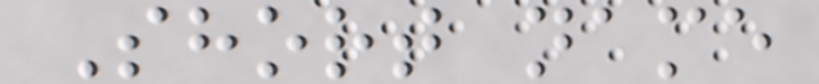Short name
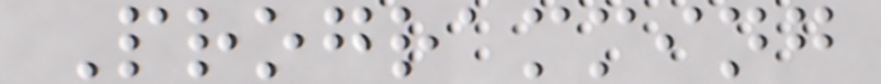Programming
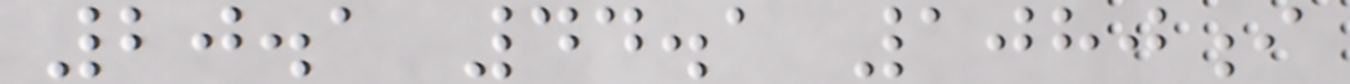20.1 44.1 1080i
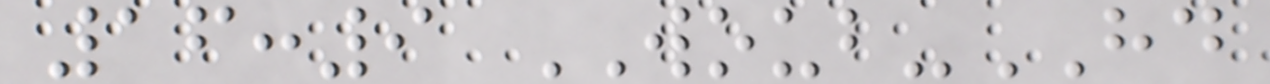16:9 WOUB-HD
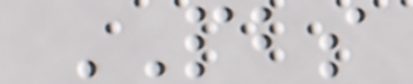PBS
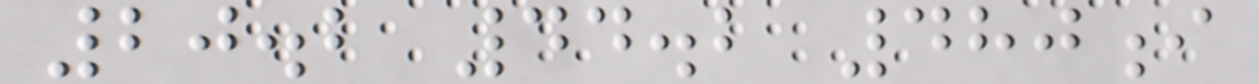20.2 44.2 480i
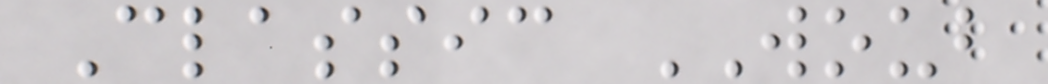Classic WOUB
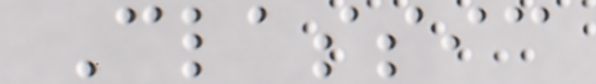Classic
